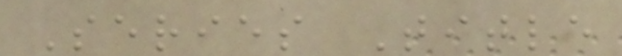Series Title
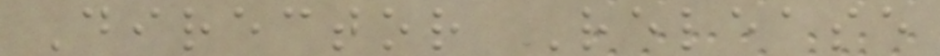Director Release
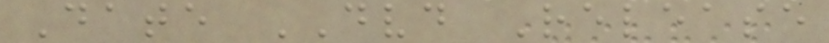Date DVD Release
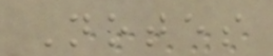Notes
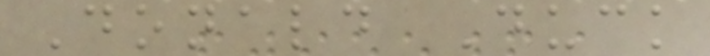Donald Duck
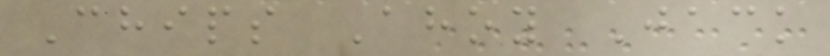Chips Ahoy Jack
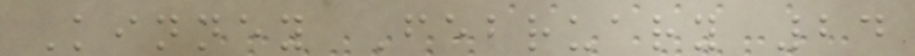Kinney February 24
